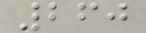260
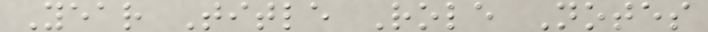Year Title Role Notes
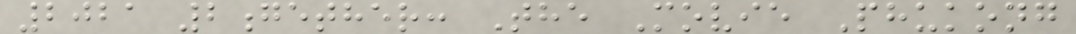2021 2gether: The Movie Phukong
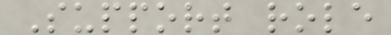Support role
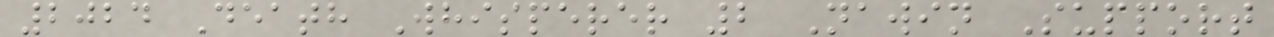2024 Death Whisperer 2 Nawin Support
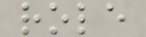role
